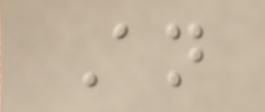An
